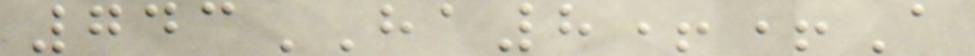743HA8++A
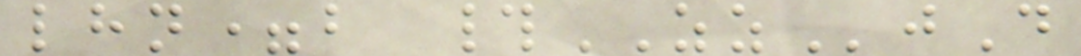lhn=b #ZZjD
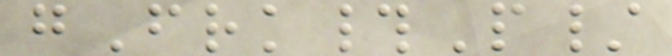gFrk#P/
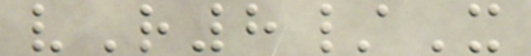vR8/X
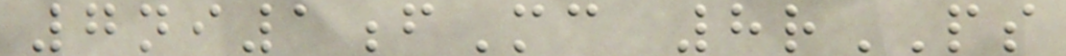7ni1fMc 8rPS
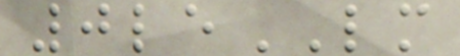0leLM
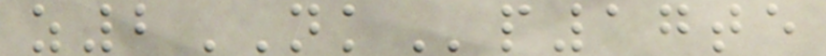z2NKp17te
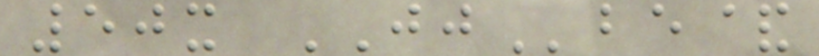50x JJbe&
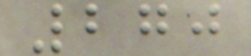270
